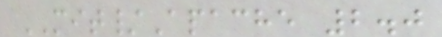MIT/Apache 2.0
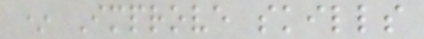* Improve skills
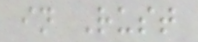in Rust
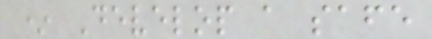* Develop a safe
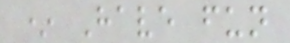* Have fun
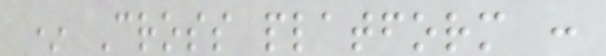* Cross platform :
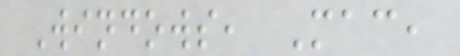Windows, Mac,
